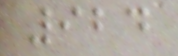924
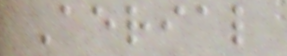Aerial
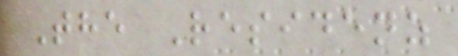The Residenz
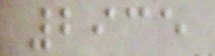2935
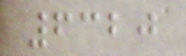6320
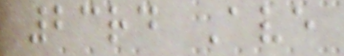23rd Ave
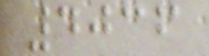4036
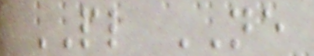PL NE
